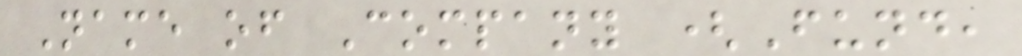Name of Company (Fund,
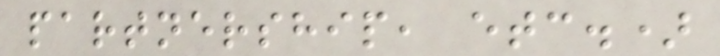partnership, etc.)
